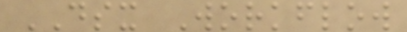DSX Workflow
